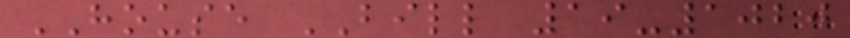HOUSE BILL 19-1020
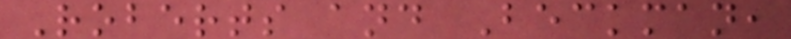Roberts and Beckman,
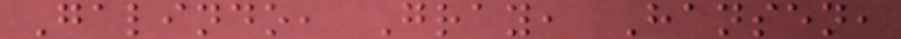Galindo, Gray, Hansen,
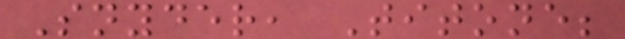Snyder, Titone;
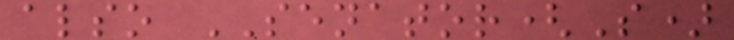also SENATOR(S)
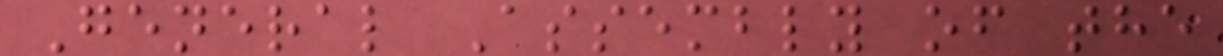General Assembly of the
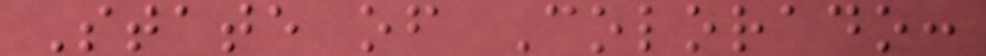State of Colorado:
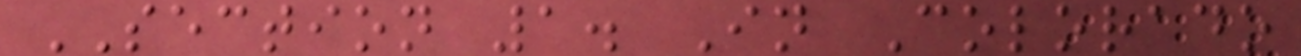SECTION 1. In Colorado
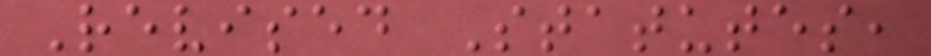Revised Statutes,
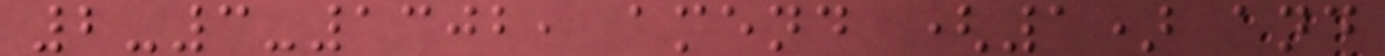2-3-1302, amend (1) and
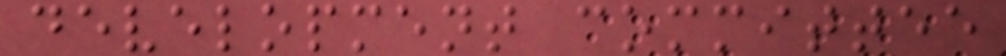development committee
